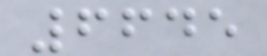6645
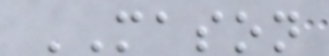MASON
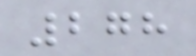278
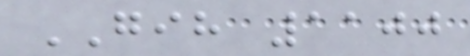GIH 1100
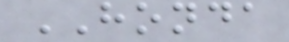HONDA
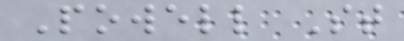Powell St
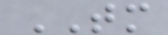TM
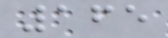165
